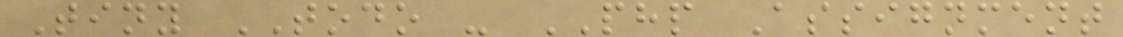Tiny TODO - PHP Assignment
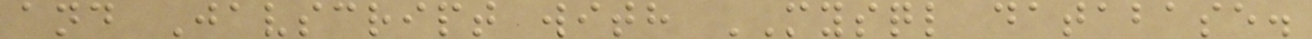and Javscript with MYSQL database.
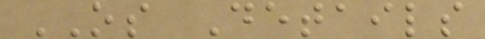OS Details
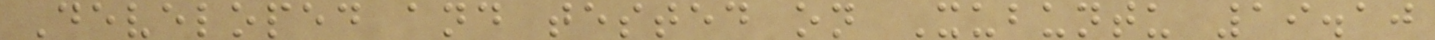Developed and tested on Xubuntu 19.10
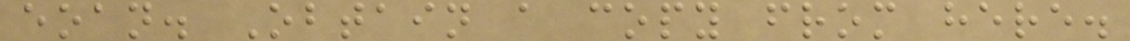eoan. Obtain a copy from here.
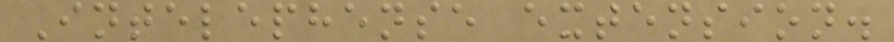Intelephense extension.
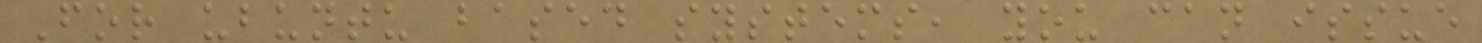For ubuntu based systems, you can issue
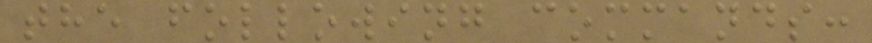the following commands:
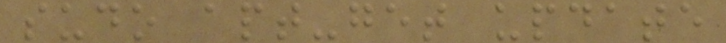sudo apt-get update
